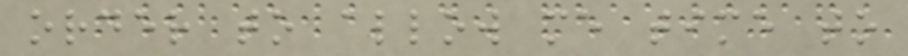order to allow me time to
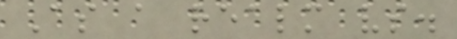As a realm vs.
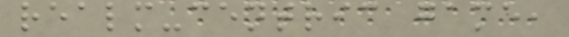realm-centric game,
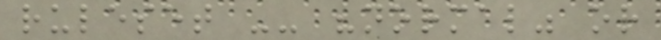ruleset -- "normal" or
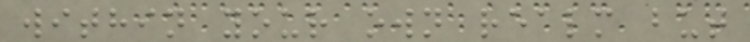within your own realm but
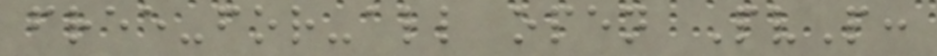free-for-all open PvP:
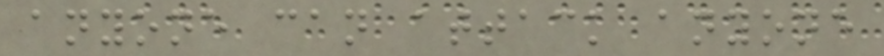anyone can attack anyone
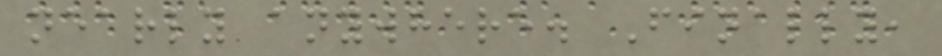nearly anywhere. Finally,
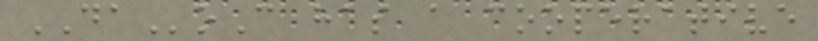DAoC has a cooperative
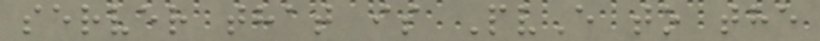server that is PvE to the
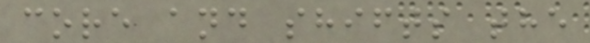core and shifts the
